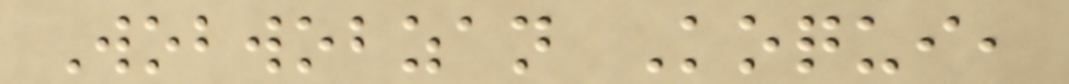Wobwobzan Koqui,
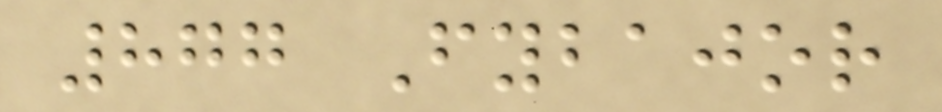877 Fybajor
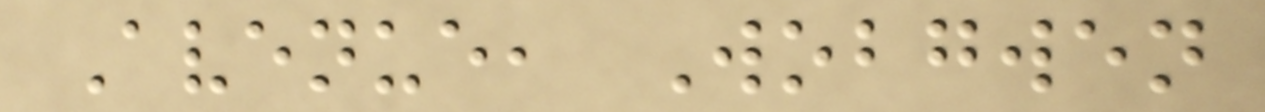Avenue, Wobgwen
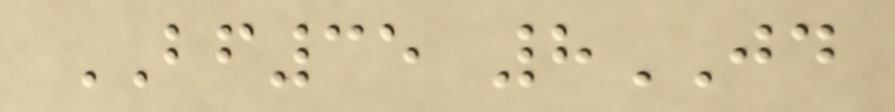BF35 8JD
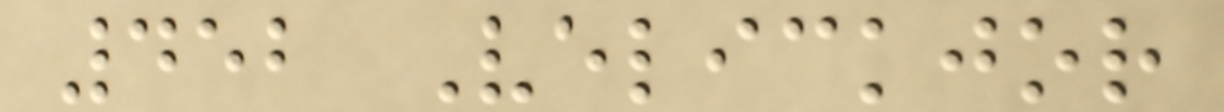452 Velickjor
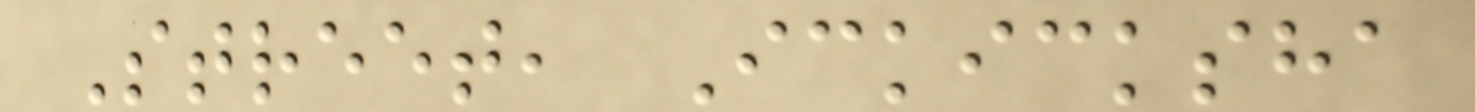Street, Ickicksha
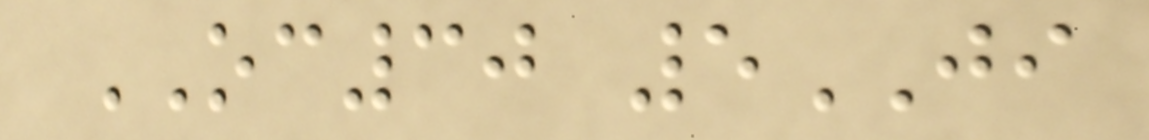OC30 5JI
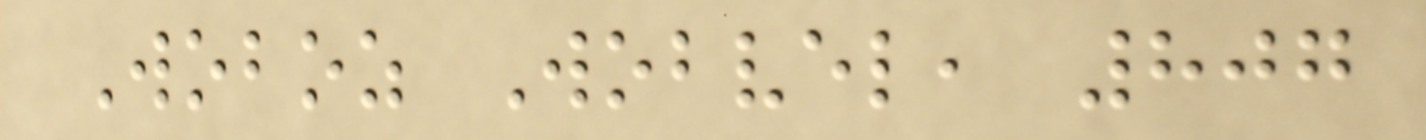Woboz Wobvel, 807
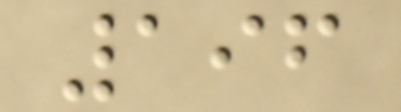196
